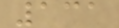131
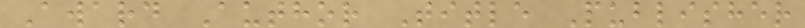Award Author Title Publisher
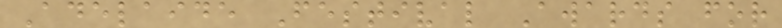Adelaide Festival Awards for
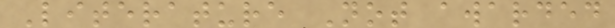Literature Not awarded
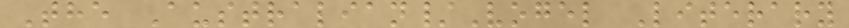The Australian/Vogel Literary
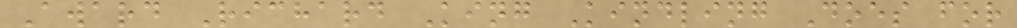Award Richard King Kindling Does for
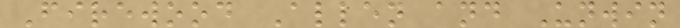Firewood Allen and Unwin
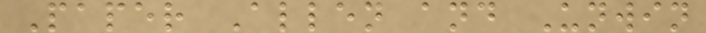Paper Allen and Unwin
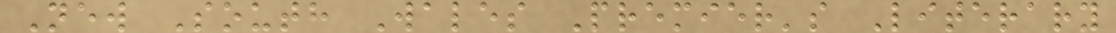New South Wales Premier's Literary
